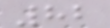82
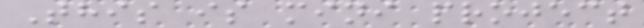This is mini project
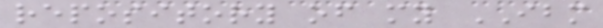repository of my IBM
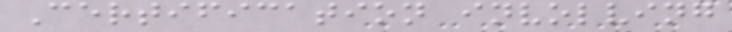Certification involving
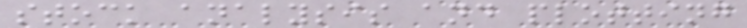stock analysis and plotting
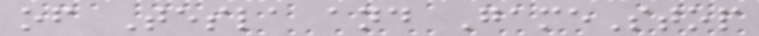of Tesla and GameStop
